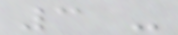3 -
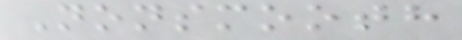Nonsmooth
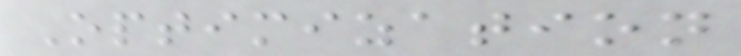Optimization
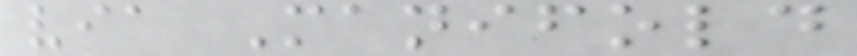via Manifold
